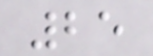25
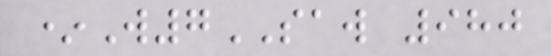*W7SAW 980
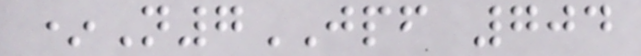*N7JPF 704
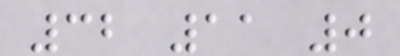32 11 0
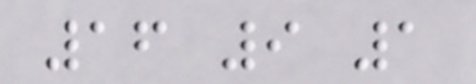16 9 1
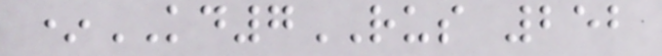*KD7RUS 252
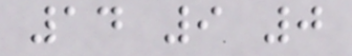14 9 0
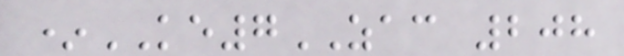*KE7ZAC 208
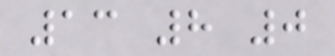13 8 0
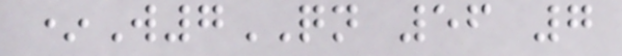*W7QN 56 7
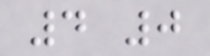4 0
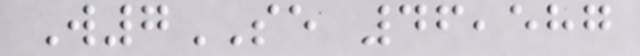W7SE 46,587
